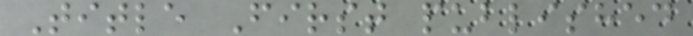Title First published
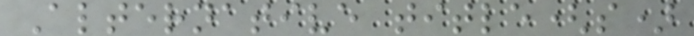Alternative title(s)
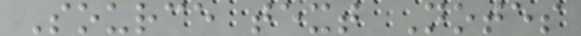Source text Notes
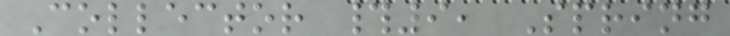Collector #9, Spring
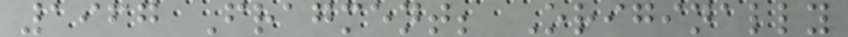1967 Fragment; Originally
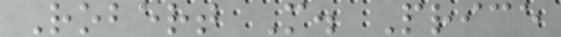Robert M. Price
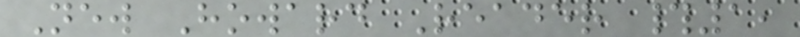New Howard Reader #1,
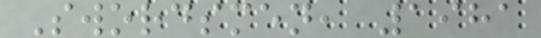Swordsmen, 1981
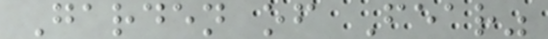Garden of Fear"
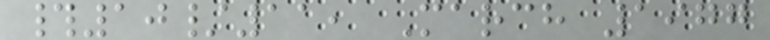#10/11, March 1977
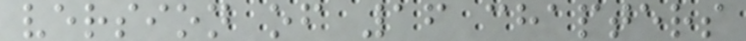version of 16 chapters
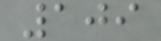109
